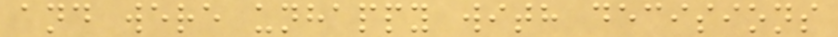and were unhappy with decisions
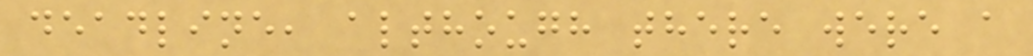deadline, although there were a
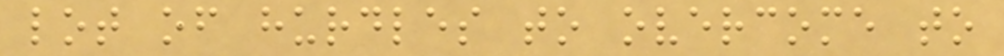lot of hurdles to overcome to
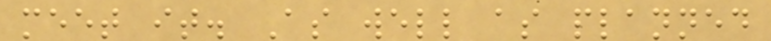meet it. As well as planned
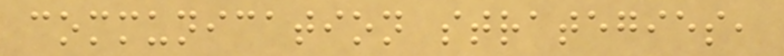communication strategies,
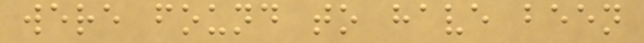were found to have been
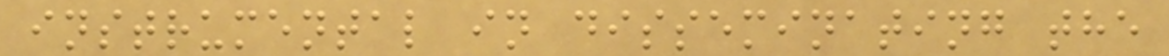instrumental in disseminating the
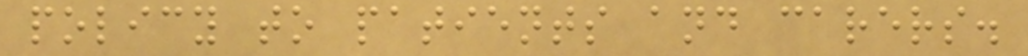policy to patients and carers.
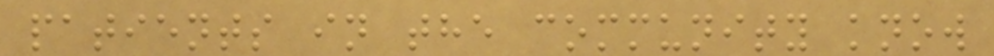patients in the community know
